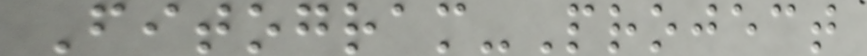Fitogram-Project
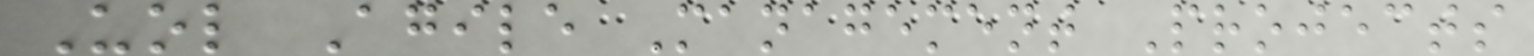Uol Agile Management Projects
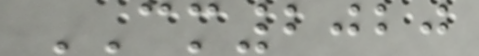CM2020
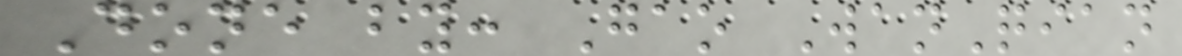Done by: Gao WanQian
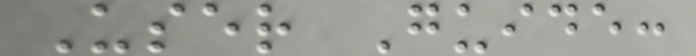User Guide:
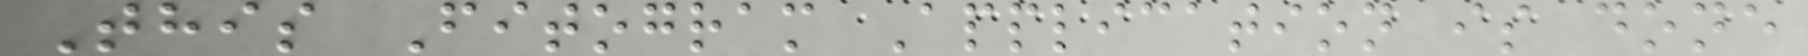This Fitogram Application is done
